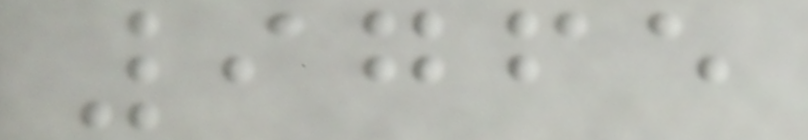9765
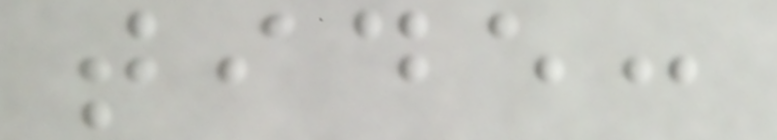tide:
